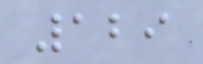129
